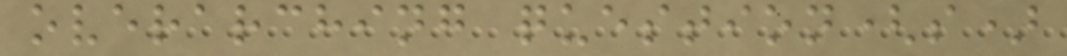overarching question(s)
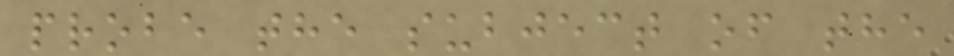probe the subject of the
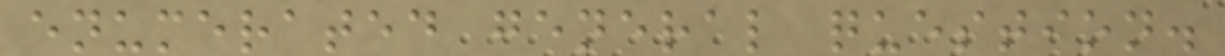enumerated general question.
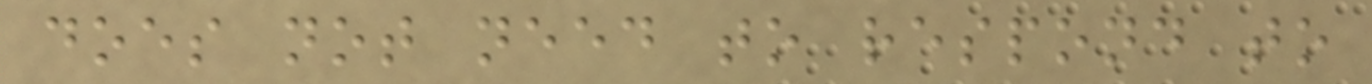does not need to respond to
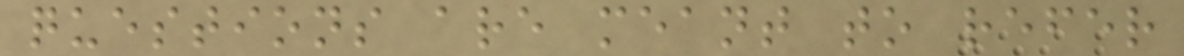questions are meant to refer
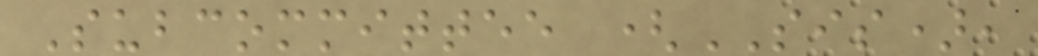Subcommittee (SIS),
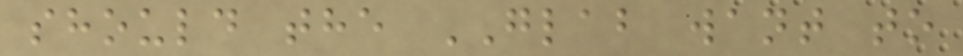should the GLAB want to
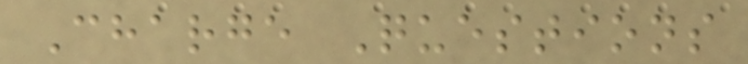Charge Questions
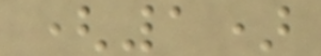(1)
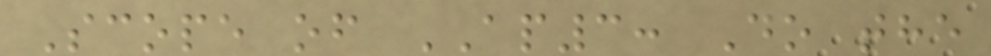Scope of AP3: Do the
